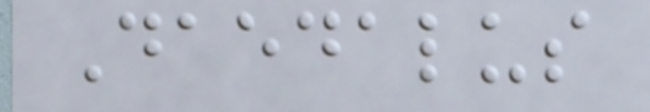Daedalus
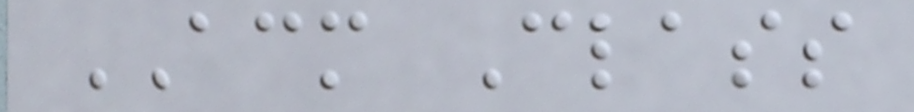ACM Class
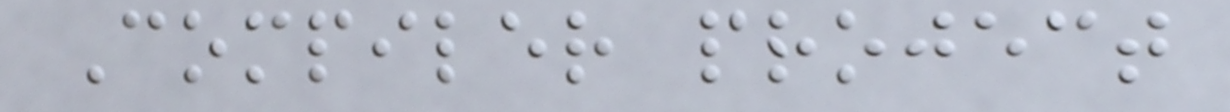Compiler project
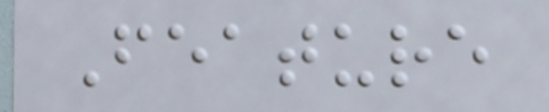Feature
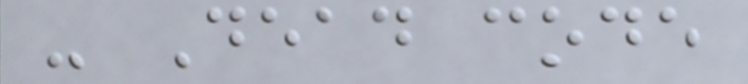- Dead code
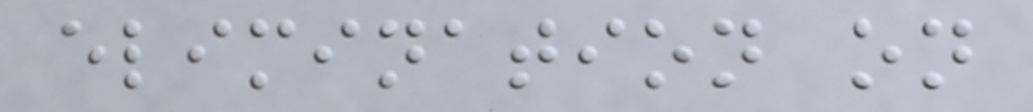elimination on
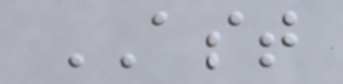AST
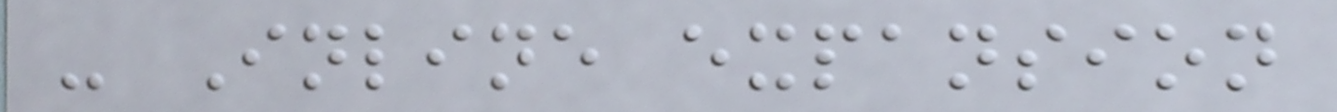- Inline expansion
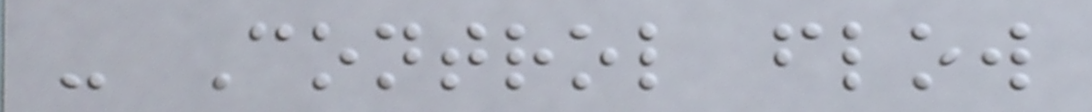- Control flow
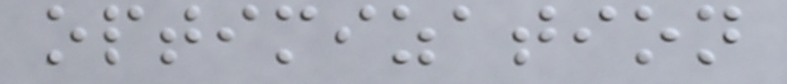optimization
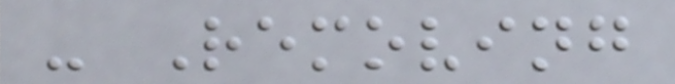- Removing
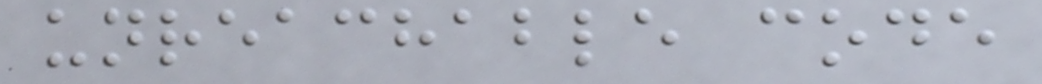unreachable code
